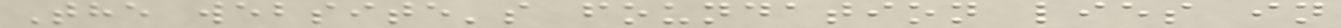The website's foundation lies in
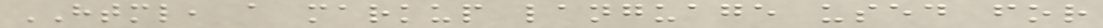HTML, a markup language used for
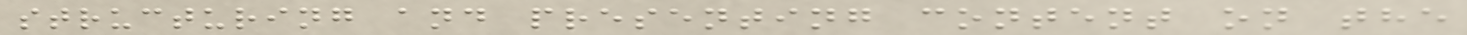structuring and presenting content on the
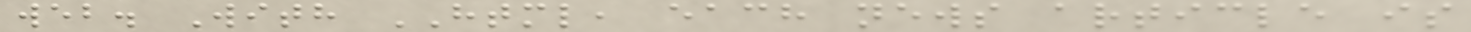web. With HTML, each news article is
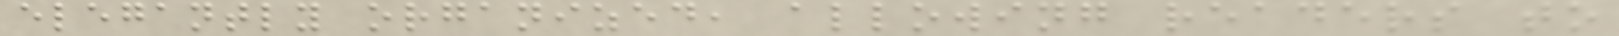elegantly organized, allowing readers to
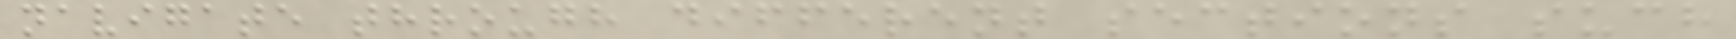navigate through different sections such
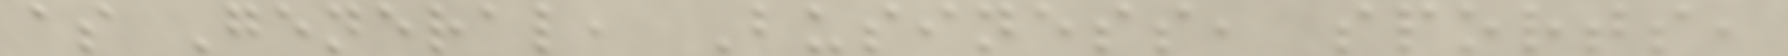as General, Business, sports,
